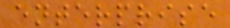enterprise
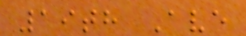19th Ave
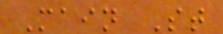Main St
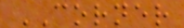CORNER
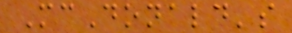McDonald's
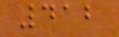412
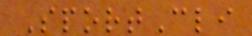SportCli
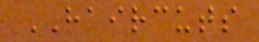HAIRCUTS
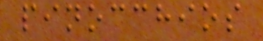pinocchios
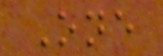One
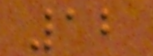12
